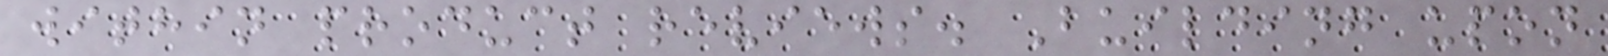within product reviews. Building upon
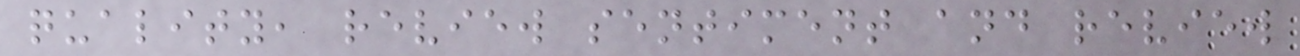quality, review sentiment and review
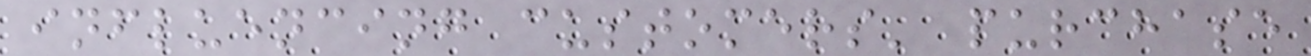influencing customers' purchase
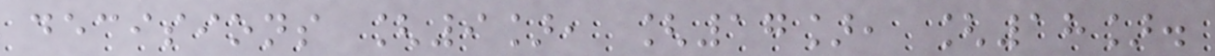decisions [9], [17], [18].
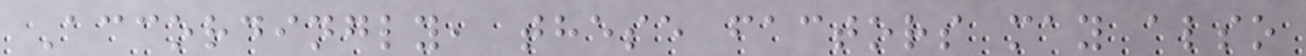Accordingly, these factors may also
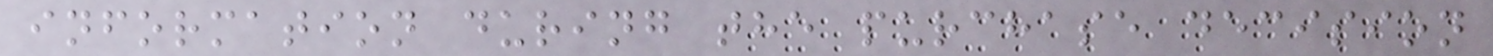information during the purchase decision
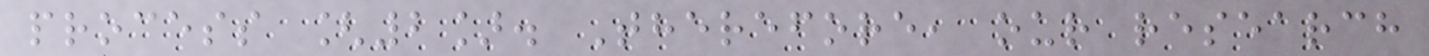process [2]. Therefore, our research
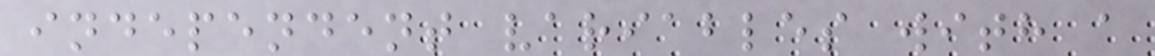independent variables with a
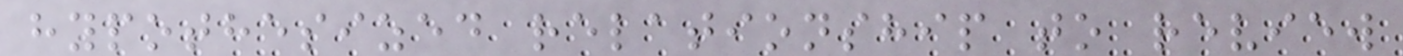hypothesized relationship to review
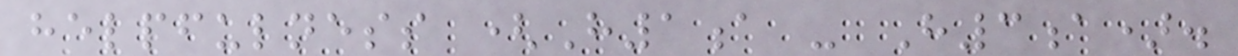helpfulness (H1a - H3a).
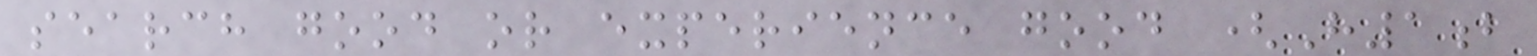search good or experience good (H1b
